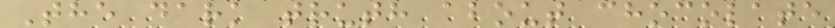The dark truth about chocolate
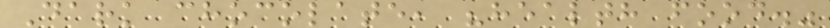Dark chocolate, "health food."
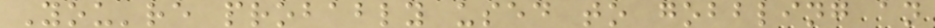You're probably used to gobbling an
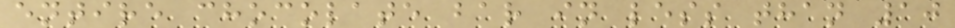entire chocolate bar in less than 10
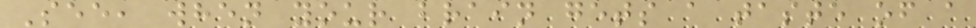See, when your brain gets a taste of a
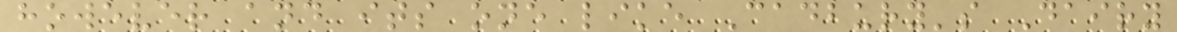however and its one like Cadbury's Dairy
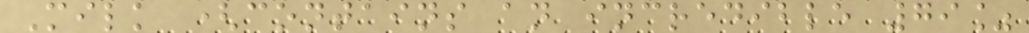Milk (contains an incredible 79%
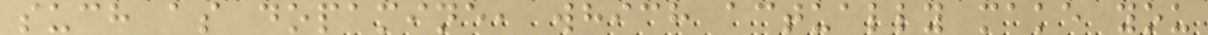such as dopamine, which actually make you
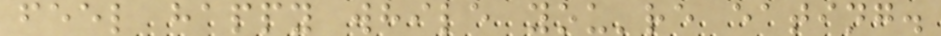feel happy while you're eating.
